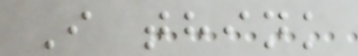I think
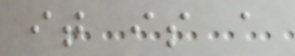it is a
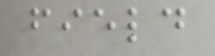field
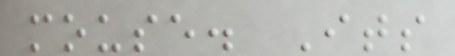mouse. Its
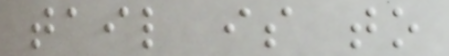tail is to
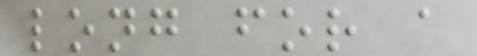long for a
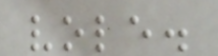vole.
